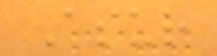Asur
